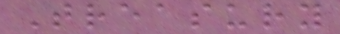Treasury
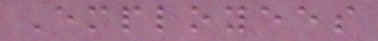Employees
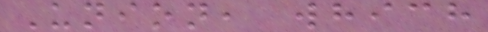Union, which
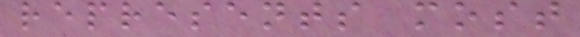represents most
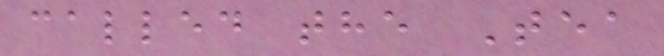called the Tea
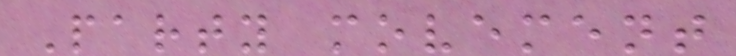Party movement
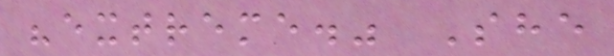"extreme." She
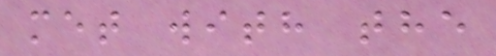met with the
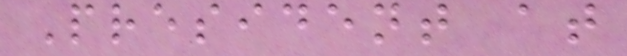President at
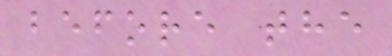before the
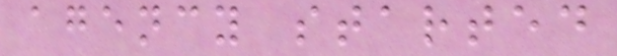agency started
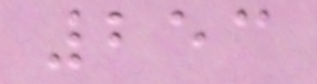253
